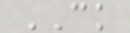CK
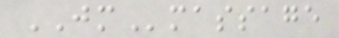JMmassage
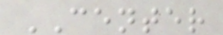CENTER
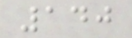140
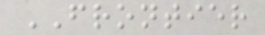FRONTIER
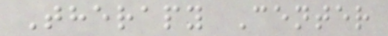Therapy Center
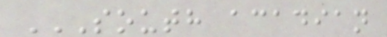SOUTH ACADIAN
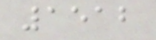1512
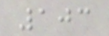103
